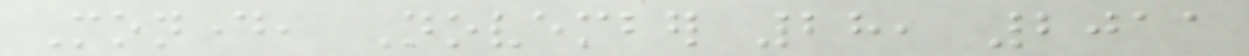Monday, November 28, 2011
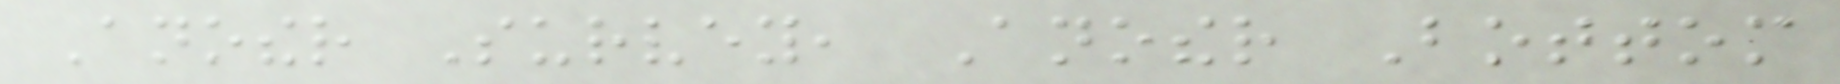Another Survey, Another Bottom
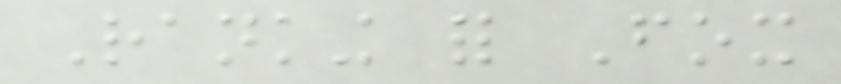Ranking for Fox
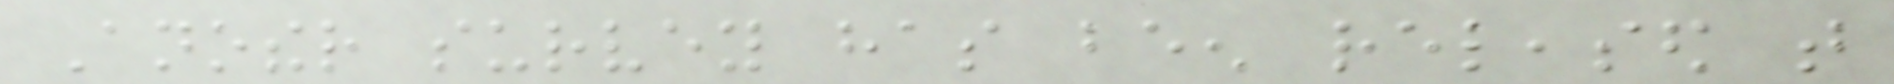Another survey has been released that
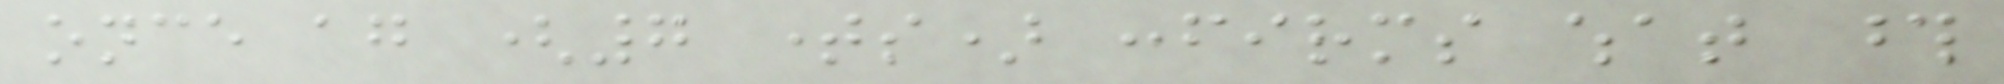once again (7 times) confirms what those
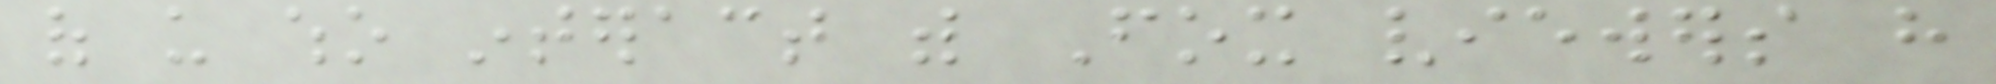of us who interact with Fox viewers have
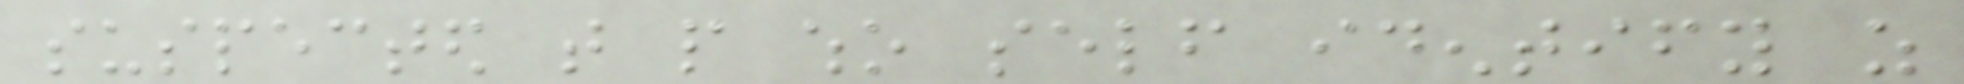suspected that people who self identify as
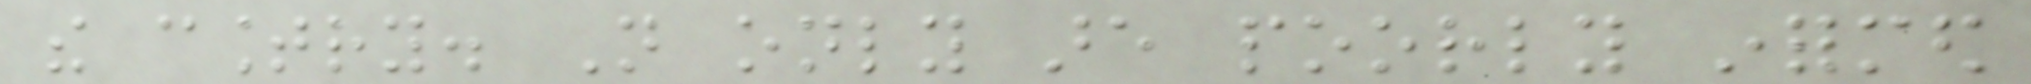the country. Not only are poorly informed
